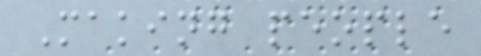Making people
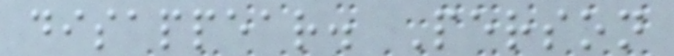disappear. Person
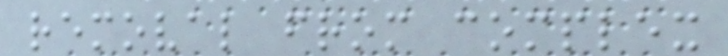removal from complex
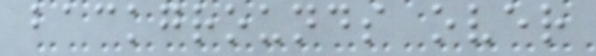backgrounds over
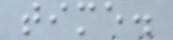time.
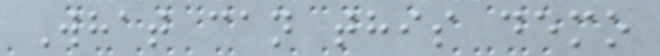What can this demo
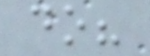do?
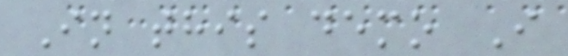In this demo I
